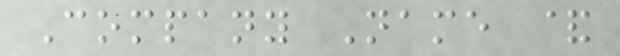Company Name &
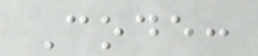Code:
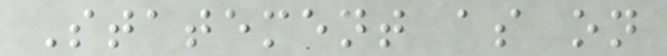Statement as on
